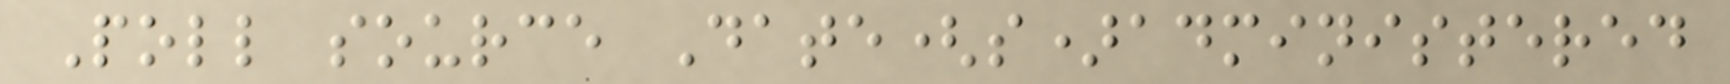Poll source Date(s)administered
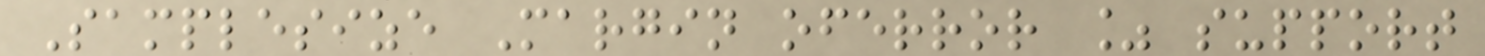Samplesize Margin oferror % support
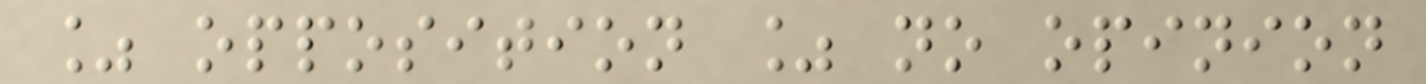% opposition % no opinion
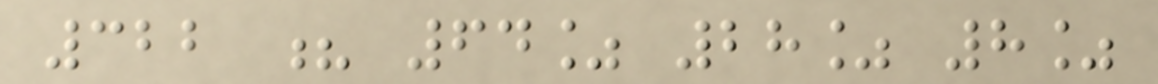322 ? 64% 28% 8%
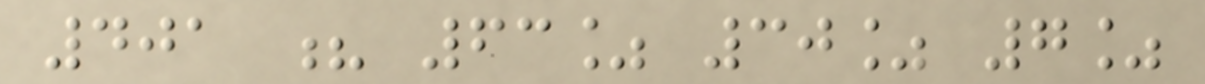401 ? 63% 30% 7%
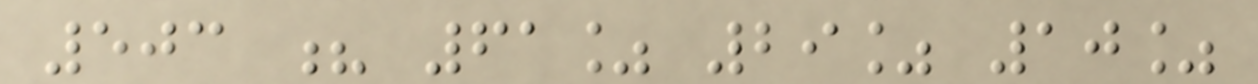503 ? 61% 29% 10%
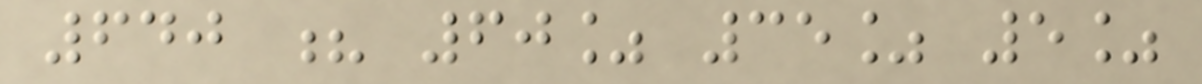640 ? 60% 35% 5%
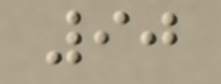90
